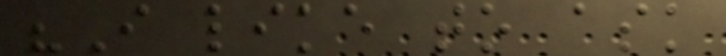"I like to ask
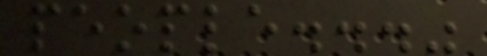people..."
